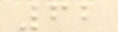62
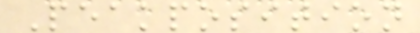Peakposition
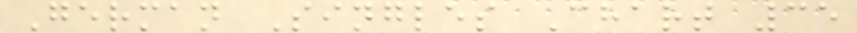German Singles Chart 35
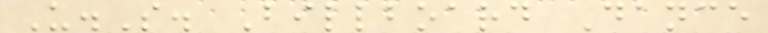U.S. Billboard Dance
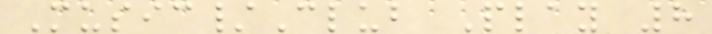Music/Club Play 8
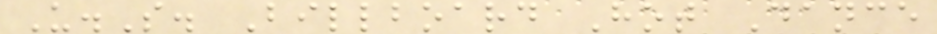U.S. Billboard Hot Dance
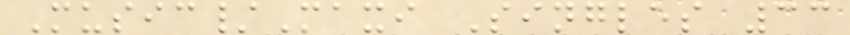Music/Maxi Singles 33
